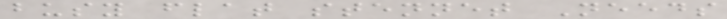busy flat stennet Needs
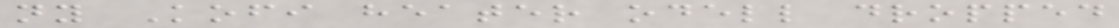ny Kofi heater odell dropped
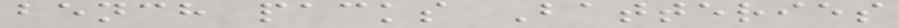bench packs Batteries
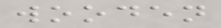wooden
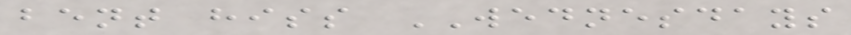bent hiss WEDNESDAYS
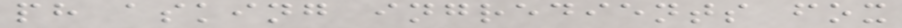ph asking ingredients fox
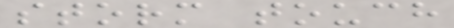storm touch
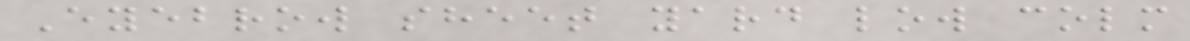Eyebrow sheet yard low colm
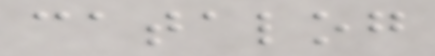catalog
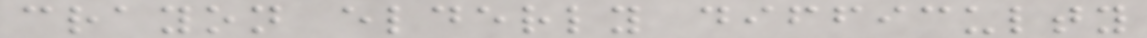crayon elderly difficulty
